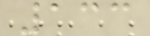133
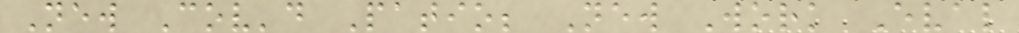New Cov'd Patio; New Work Eval
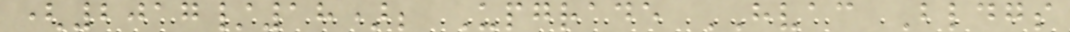(2017/18); Upgrade HVAC Bldgs
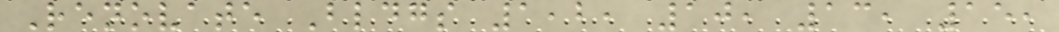Renovate Bldgs 1,2, 10, 13, 15,
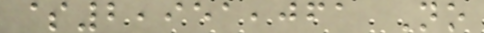$2,951,061 No
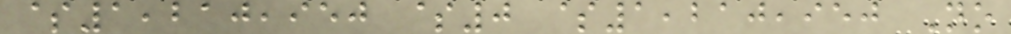$1,210,950 $0 $1,210,950 No
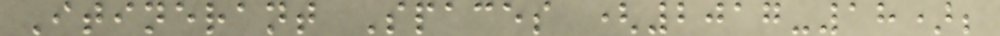Itinerant Spaces (2017-18);
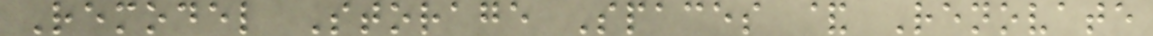Remodel Storage Spaces & Renovate
